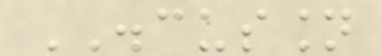DISCUSSION
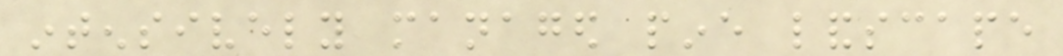intensively managed pine landscape
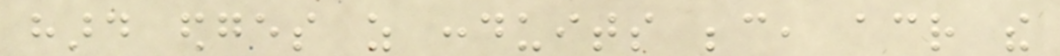hard edges as conduits because, across the
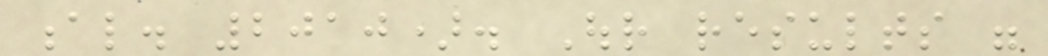al. 2010). Our results were
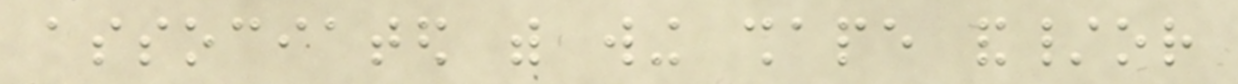associated with wing shape and/or
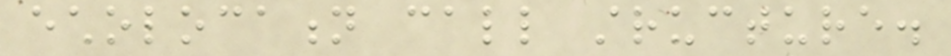echolocation call structure.
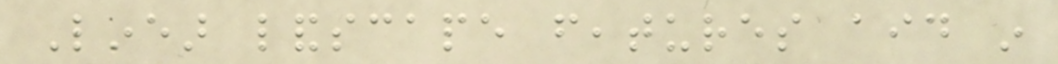Linear landscape features aid in
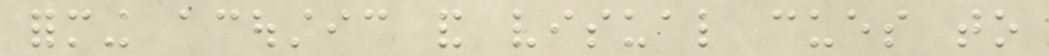forming acoustic and visual cues to
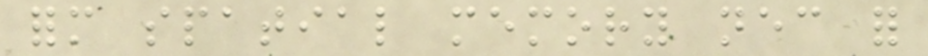form spatial memory necessary for
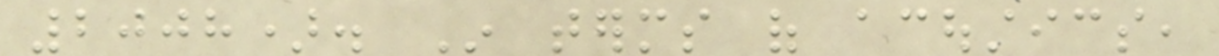2008). In terms of acoustics,
